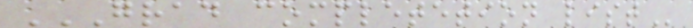GRAD COMPLETETION LIST
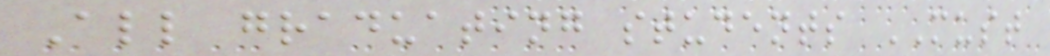All graduating students MUST
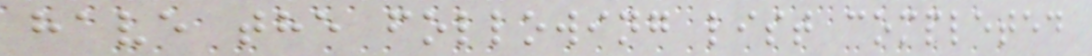have the following list completed
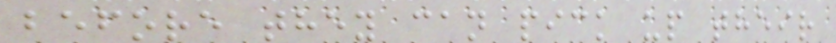before they can pick up their
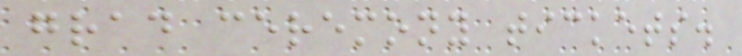grad ceremony tickets.
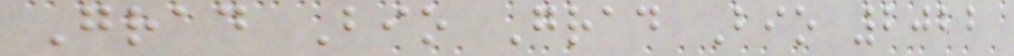Grad Bio Grad Bio 2022
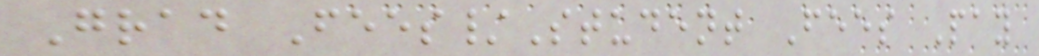Grad Fees/Student Fees Pay
